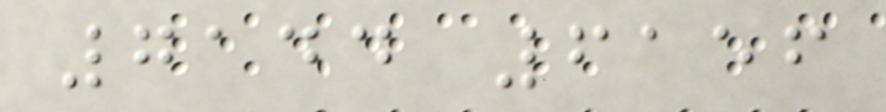7144 6156
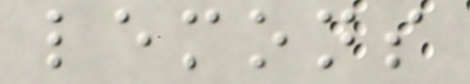lemons
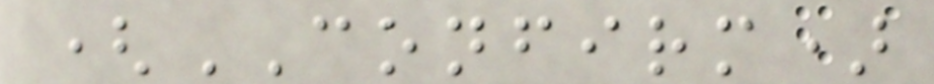(CONFIRM)
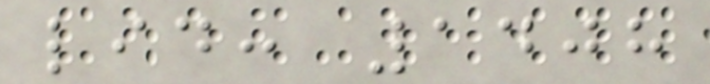lid: 1408
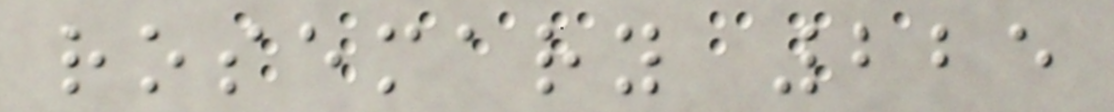rosemary 225
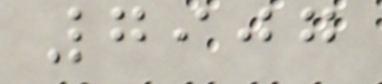7907
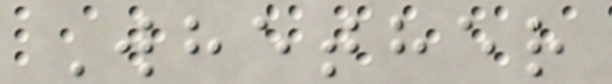Whether
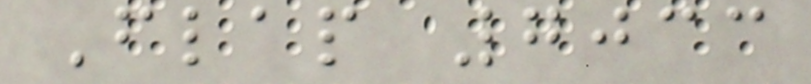Flap 7033
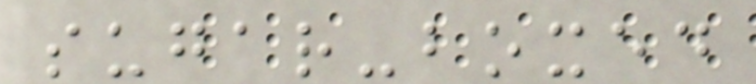sugar-boxed
